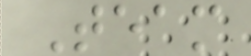Team
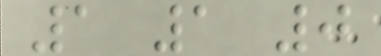1 1 0
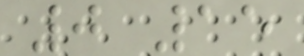0 15
